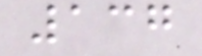137
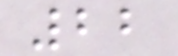22
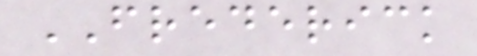FREDERICK
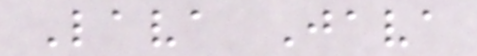Lava Java
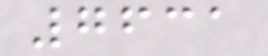7631
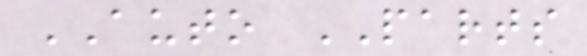AUTO PARTS
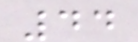44
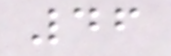46
